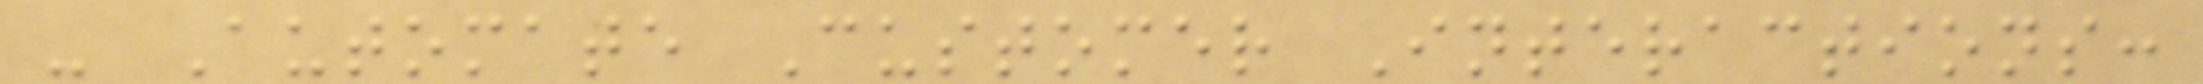- Automate Customer Interactions:
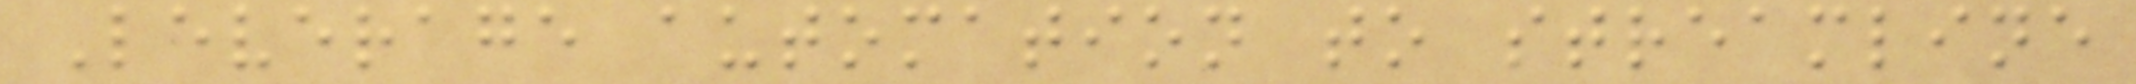Leverage automation to streamline
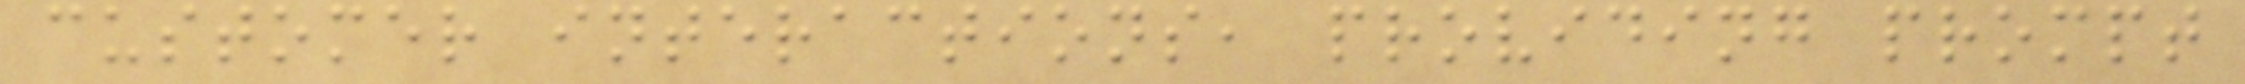customer interactions, providing prompt
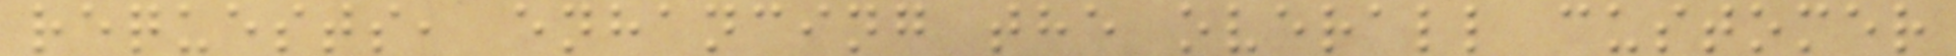requests, enhancing the overall customer
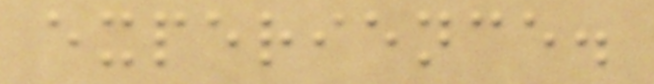experience.
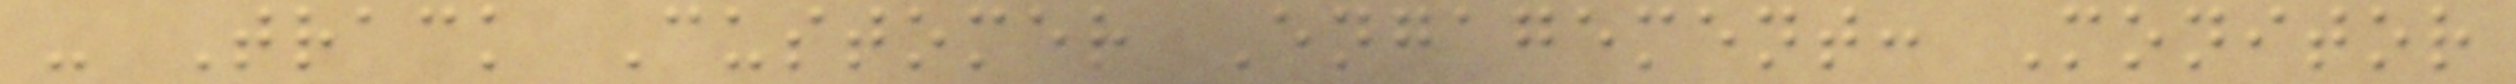- Track Customer Engagement: Monitor
